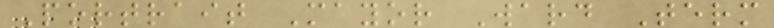Portrait Mayor Ward Term
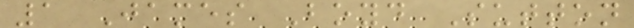1 James Boyd Sutton
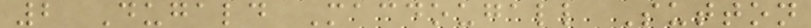2 Dugald Macdougall Sutton
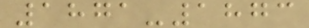1871-1873
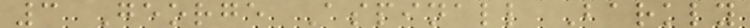3 George Aspinall Barkly
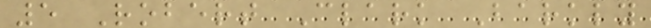5 Robert Clark Barkly
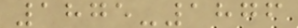1875-1876
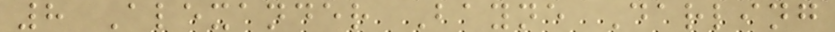8 Alexander Bayne Darling
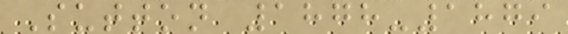Sutton 1878-1879
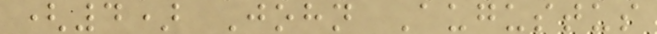(4) John Augustus
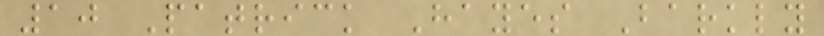10 Patrick Hayes Barkly
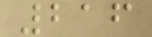216
